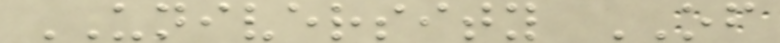UNIVERSITY OF
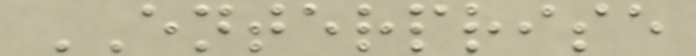ENTERPRISE
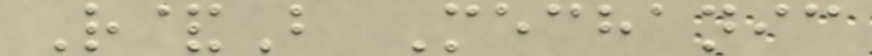R&B Mechanic
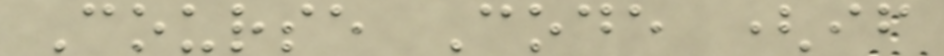Course Code (if
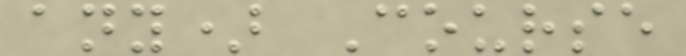any) Course
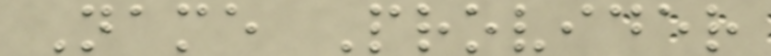Name Provider
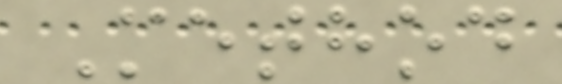Method
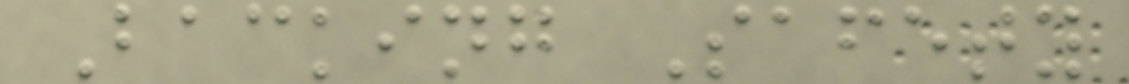Backing Safety
